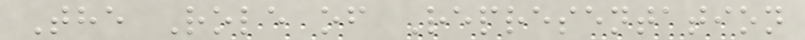The Role of Representation
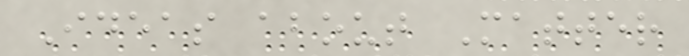Ideas about Matter
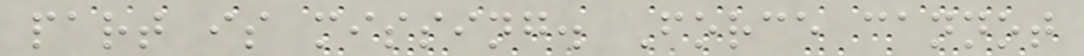part is missing. Force cannot
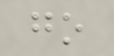go
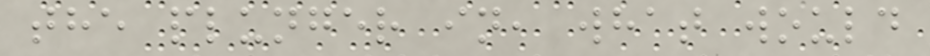the plunger in, what would
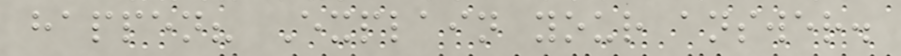happen? Explain your answer.
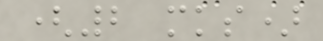(2 mks)
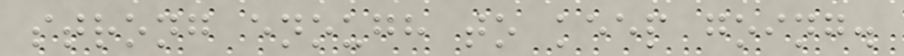strong enough to keep going.
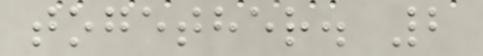together. 2
